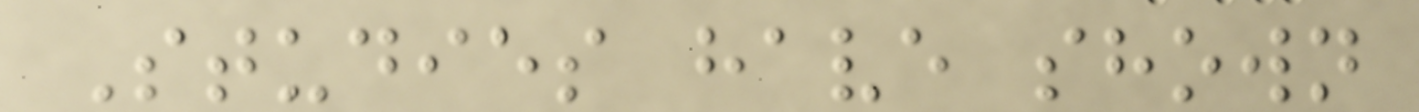Studies have shown
